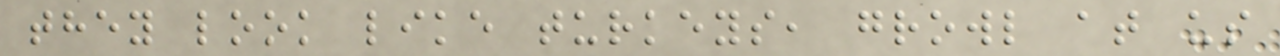they look like turkeys, growl at us
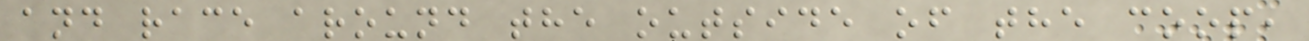and race around the outside of the coop,
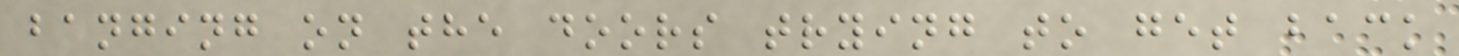banging on the doors trying to get back
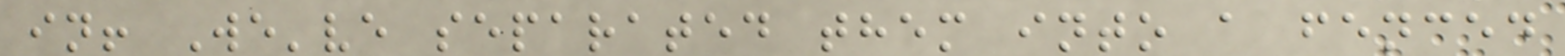in! We've separated them into a fenced
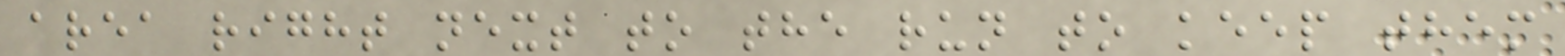area right next to the run to keep them
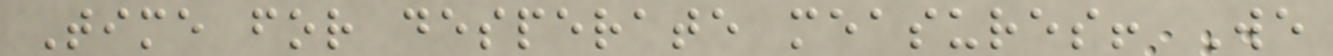Time for desperate measures! We
